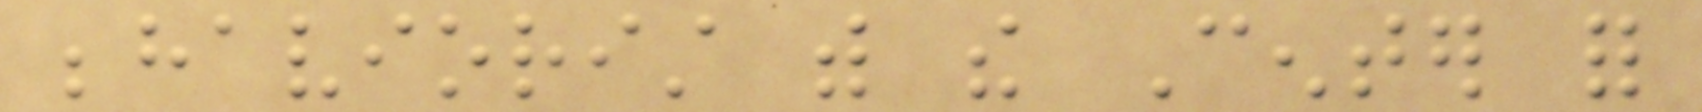behaviorist with the Center for
